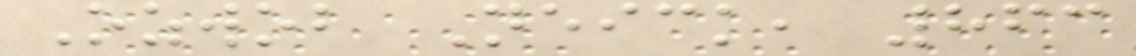Ozwob Neick, 863
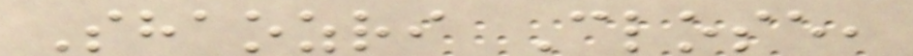Shaozri Close,
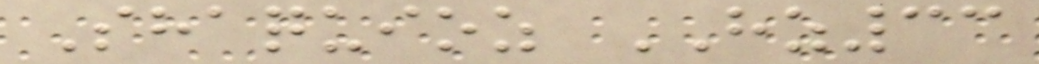Shaquioz HZ33
